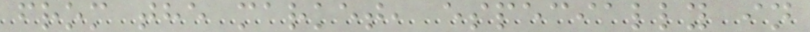from the market, especially in
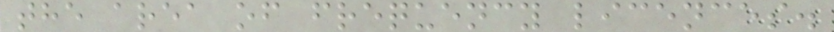the area of frequency licences.
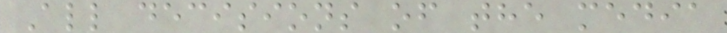All decisions of the media
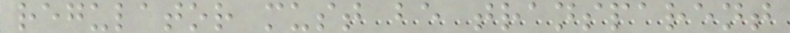regulator must be transparent
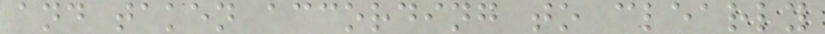and taken according to clearly
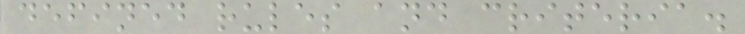defined rules and criteria.
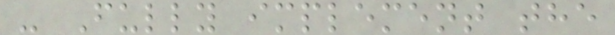- Fully implement the
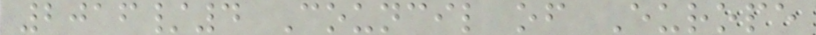2016/4 Council of Europe
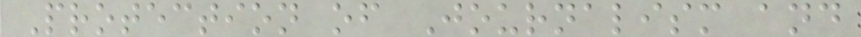Protection of Journalism and
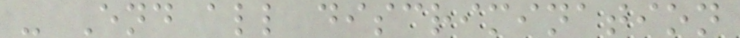- End all discrimination
